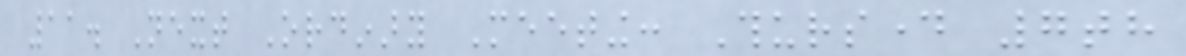11. Next Ordinary Meeting: Thursday 7th
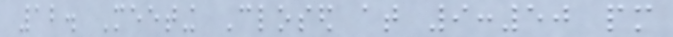12. Meeting Closed at 9:50 pm
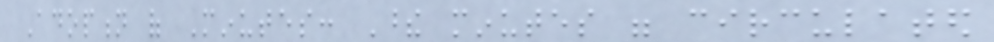Adoption of Minutes: These minutes were circulated
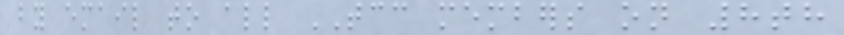by email to all TCC members on 8th
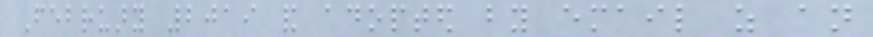February 2019 and adopted by email as an
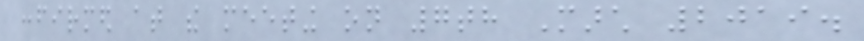confirmed at the meeting on 7th March 2019.
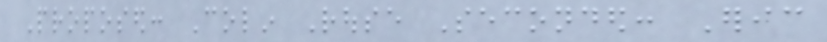Proposed: Colin Rouse Seconded: Eric
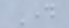Day
